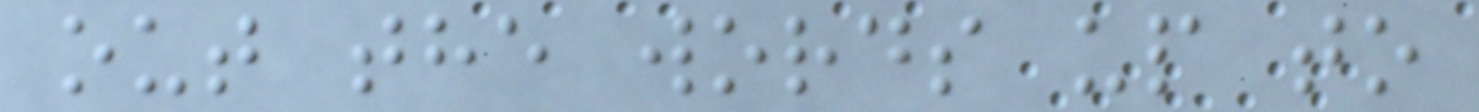out the words up to
